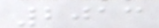2013
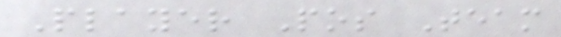Player Pos Team
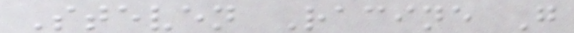Steven Racine G
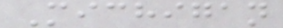Michigan
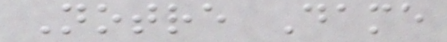Notre Dame
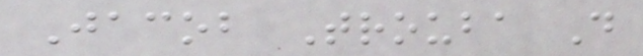Jacob Trouba D
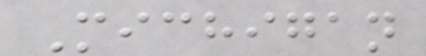Michigan
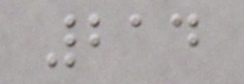214
